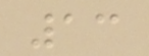13
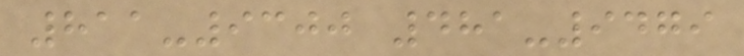811-9300 481-9479
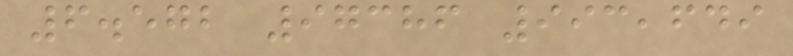6.572 97386 993,649
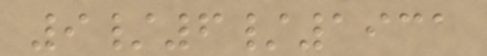9/6/1931
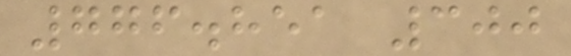776.851 300
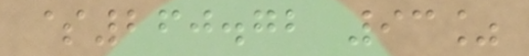$260.72 93%
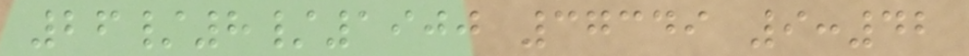26/8/1900 37349 9:42
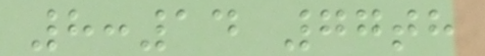8:14 77th
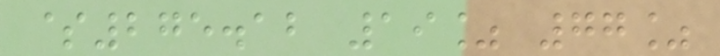$275.12 19% 77%
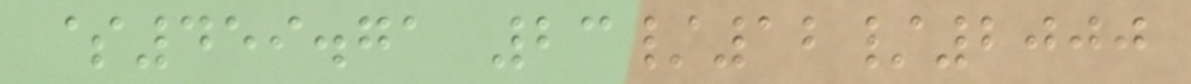$459.71 23/12/2000
